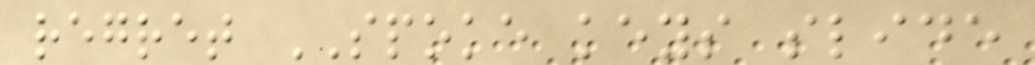regret SPOKE keys slide
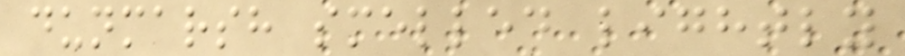dunmarsh smelled lightly
